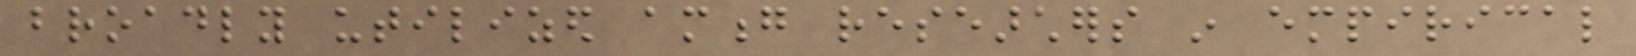broadly utilized among researchers in empirical
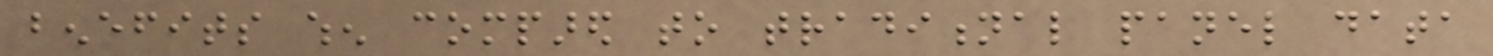benefits when compared to traditional panel data
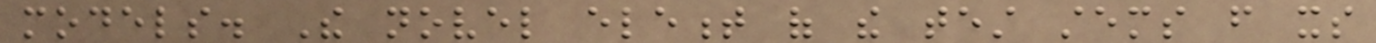models. The novel element of the test stems from its
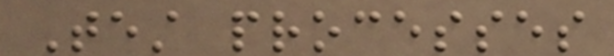Test processes
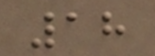18
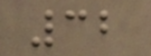32
